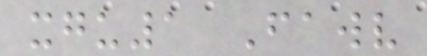xgu1 Fawv
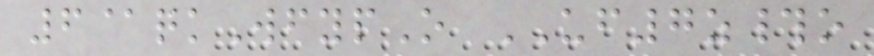6@qkWfypO UF7z#o
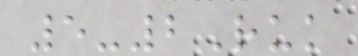5-2Ruk
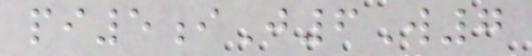pi5iJ6W7
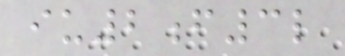iu2f3l
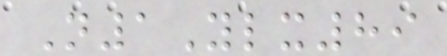N1Ylx89
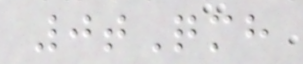0tQmh
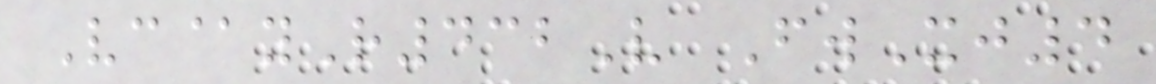Vc@yR432V FwXj4
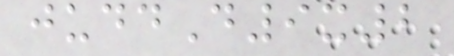juddD9x2
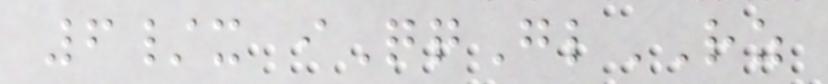6/x iQqGlRZ
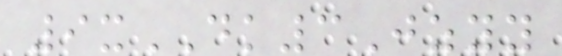9xDK3Jzyy
